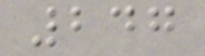247
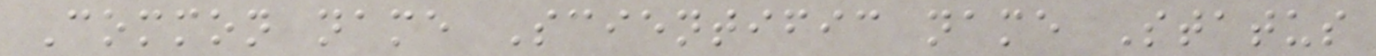Common name Scientific name Status
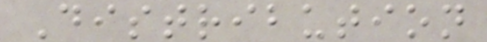Distribution
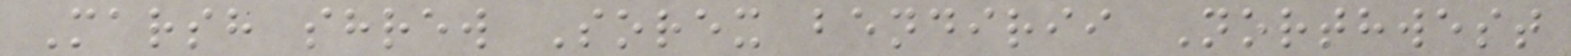Marsh shrew Sorex bendirii Northwest
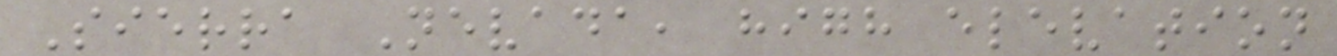Sierra Nevada, high elevation
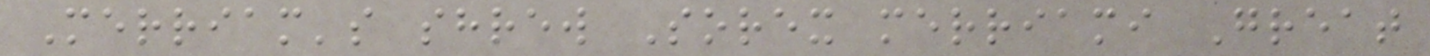Merriam's shrew Sorex merriami Great
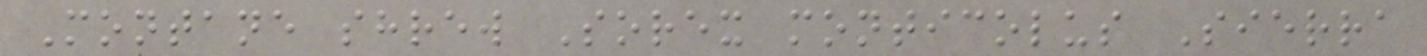Montane shrew Sorex monticolus Sierra
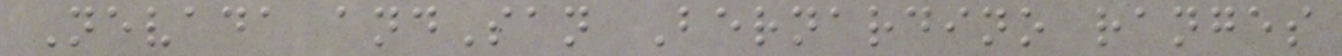Nevada andSan Bernardino ranges
